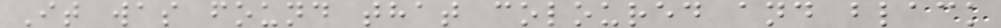It was found that coloured and black
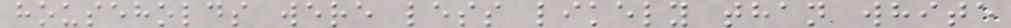households were less likely than white
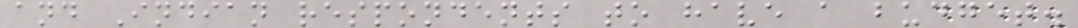and Indian respondents to have a budget.
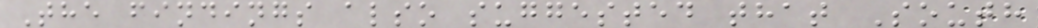The findings also suggested that South
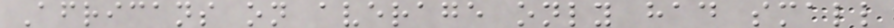Africans on average only had small
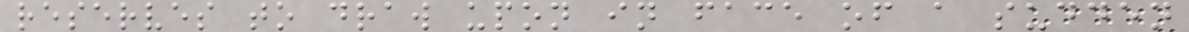reserves to draw upon in face of a sudden
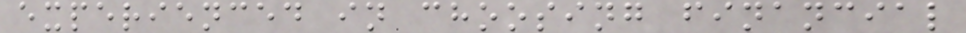experienced in choosing financial
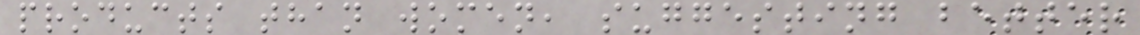products than women, suggesting better
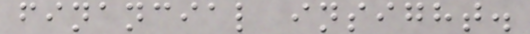financial insight.
